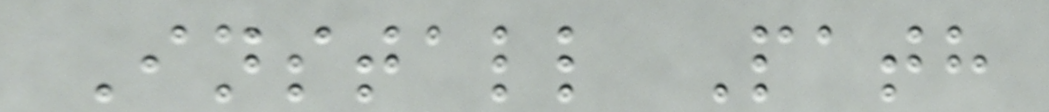Install Path
